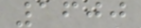1600
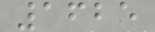1625
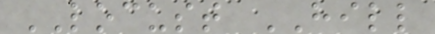LOCUST HILL
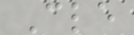Cle
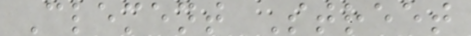Clement Street
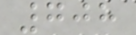708
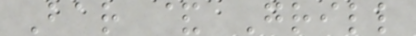Bar & Grill
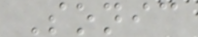Sonic
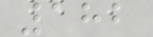182
